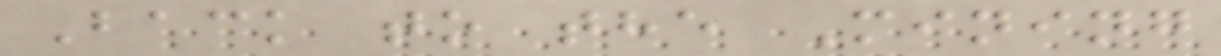Back to the Mining
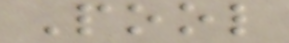Pool
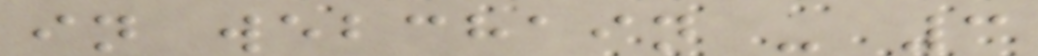in webchain - 3
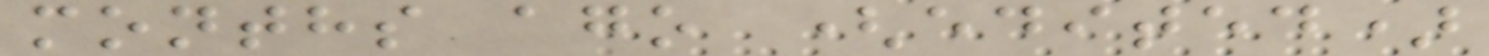months ago (edited)
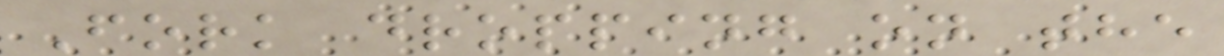Fork dropping on the
